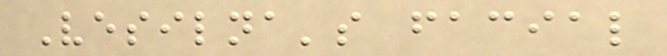Vesilna's facial
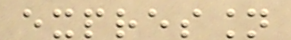expression
